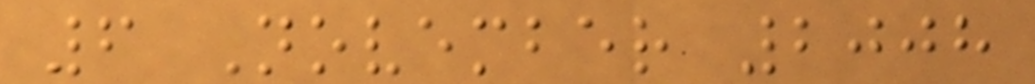6 November 2008
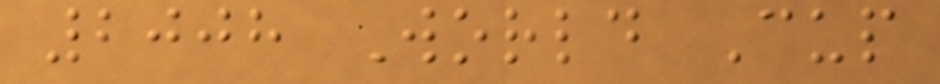2008 World Cup
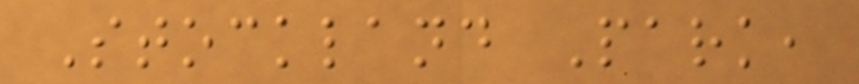Stockland Park,
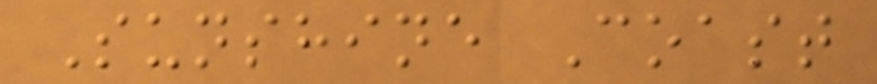Sunshine Coast
